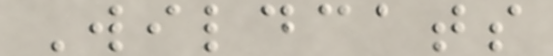Wildcats
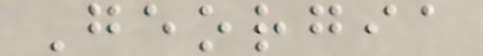Georgia
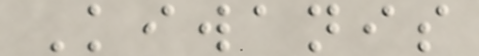Kiwanis
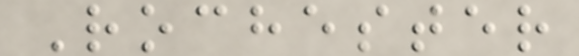Rochester
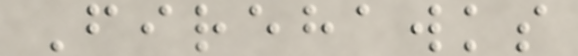Firehawks
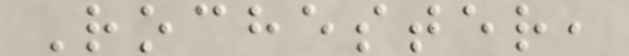Rochester,
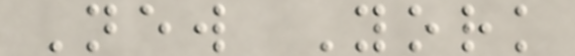New York
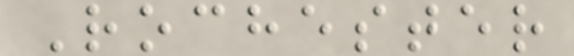Rochester
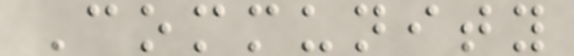Community
